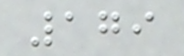179
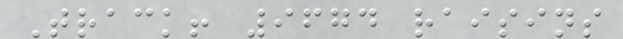Track! 9674 raisins
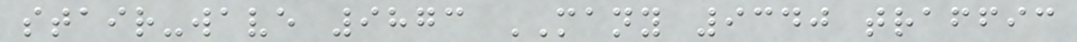stair-wave 9873 MANY 9340 traffic
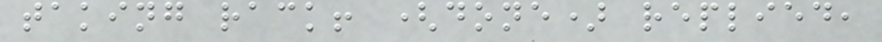taking rack! (done) replied,
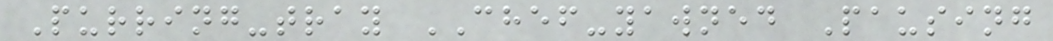Purring-tray CHEF-yawned Pausing
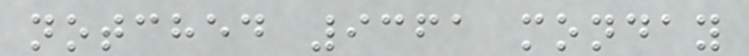notched 9361 monday
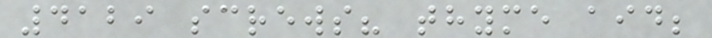4129 screws? thyme aid;
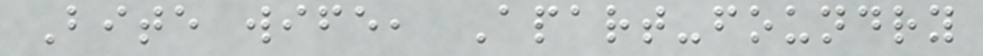Bite wife, Apart-foundry
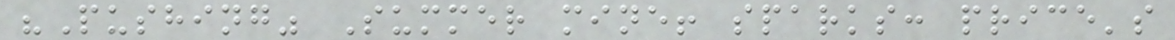"Pushing" Summer mine! sparks: price's
